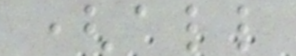(all
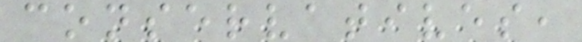conservatives,
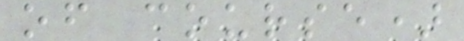of course)
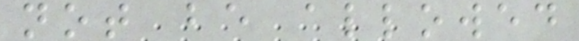not be allowed
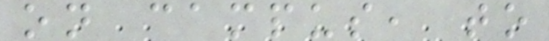on campus, to
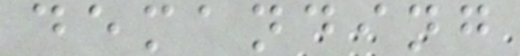demanding
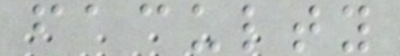faculty
